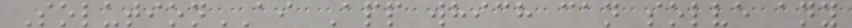SolutionAI App which can solve any
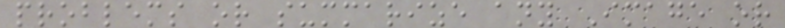problems or summarize any Image or
